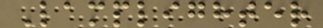Lamplighter
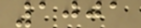1001
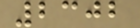2302
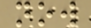now
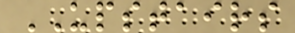UPSTAIRS
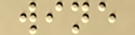wine
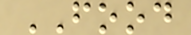FOOD
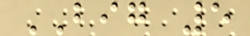BIG 5
